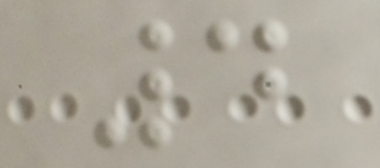4
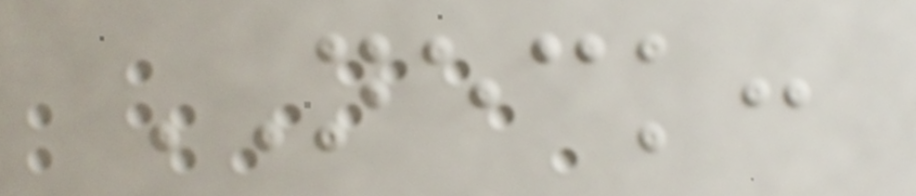NECK:
